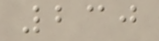230
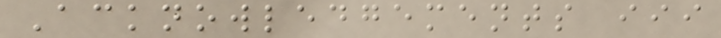Acknowledgements iii
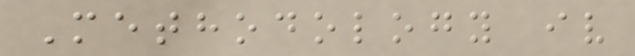Methodology iv
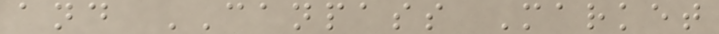and CANPASS Market
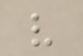v
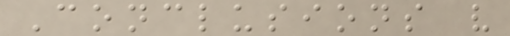Conclusions v
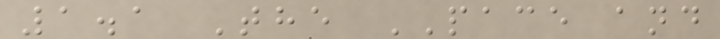1.1 The PACE and
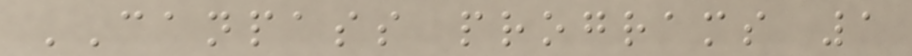CANPASS programs 1
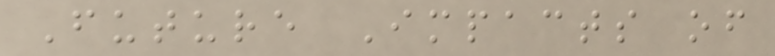Future Impacts of
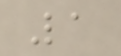1
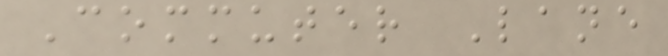Commuter Lane
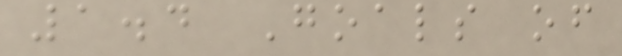1.4 Goals of
